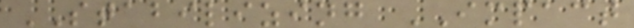STABILIZING IMPACT
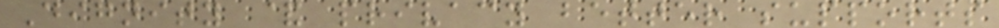Dignity & privacy better supports
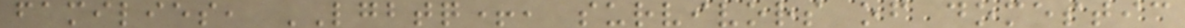families, LGBTQ+, survivors of domestic
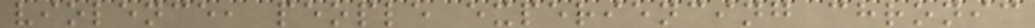violence, people experiencing chronic
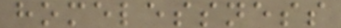homelessness
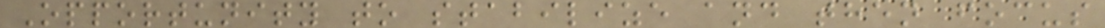Opportunity to stabilize and then focus
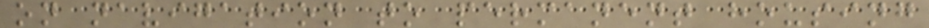on navigation to permanent housing
